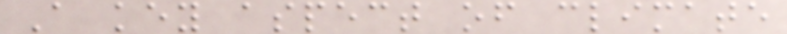A key aspect of climate
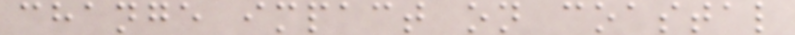change impact on coastal
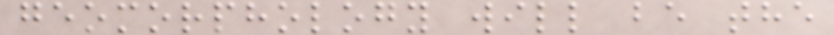geomorphology will be the
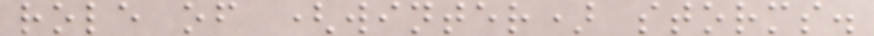role of (winter) storms.
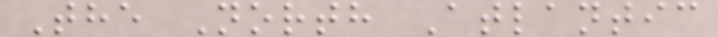The North Atlantic
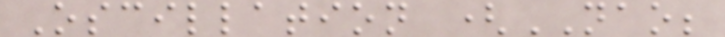Oscillation (NAO;
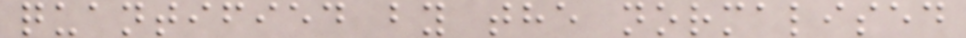quantified by the normalised
